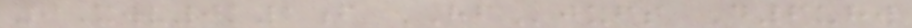9Xwv0k1f HFjufs D6uhw
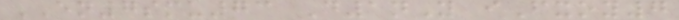EN7smu73 D1nY iFxoy7
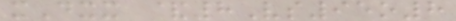xDxx &8Vs95o8
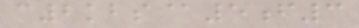c2kbs@5f3
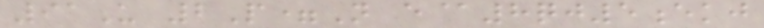91U 2P=N e@8qj5ekj
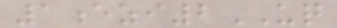1ezi2UQ
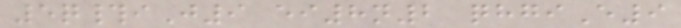5q#iJ9 ei8n2 qhgiE9
